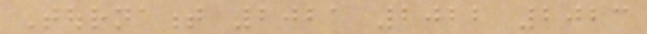Tournament 2021 2022 2023
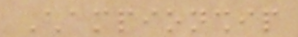Championship
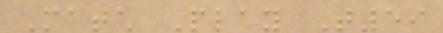Match Play T59
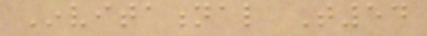Invitational T54
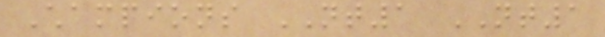Champions NT1 NT1
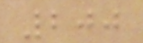200
